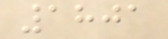1801
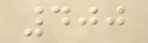400
